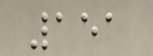151
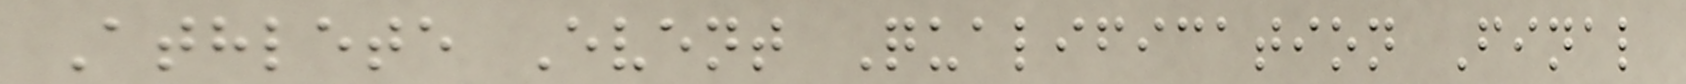Athlete Event Qualification Final
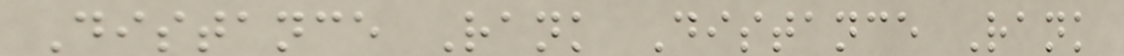Distance Rank Distance Rank
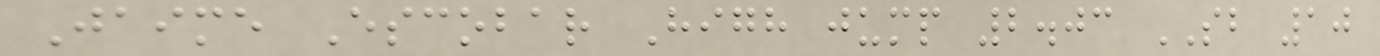Jaime Escobar High jump 2.03 SB 10
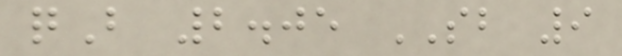qB 2.05 SB 9
